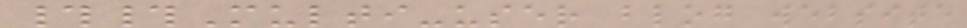##Multi-user blog website
